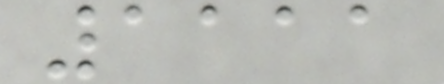1111
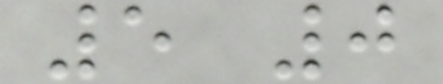5 0
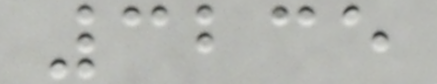3235
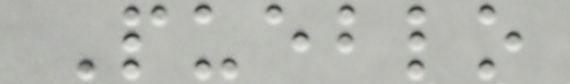Pueblo
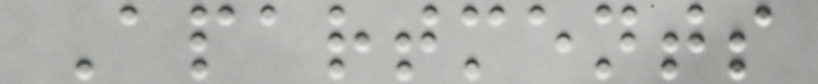Apartments
